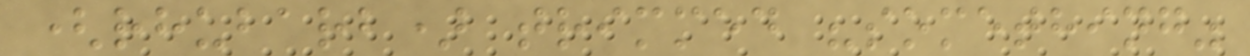(rhubarb) trimmed "something"
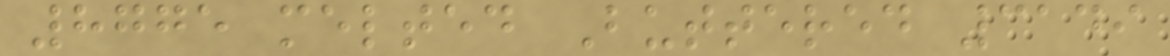8775 melted Buttered 3149
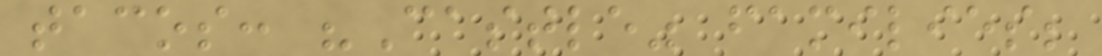tacos: "Castle" families;
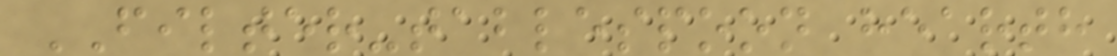FILTER-tablespoon hearth
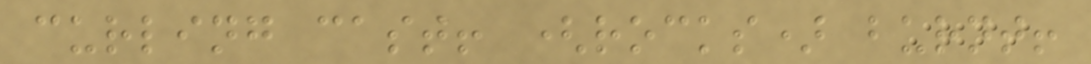curling cast! (rocks) burnt!
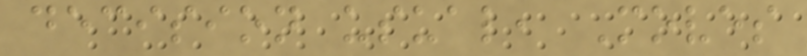decision usual, Moves
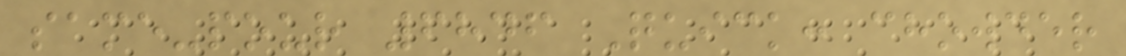same-pour 6846 Quick: chowder
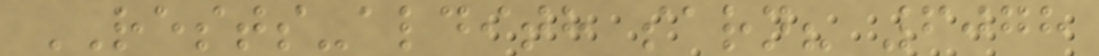RESTS-aldith sarn? 6078
